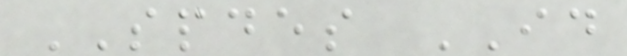SPDES ID
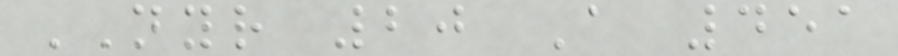NYR 20 A 451
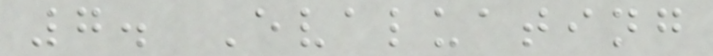7. Evaluating
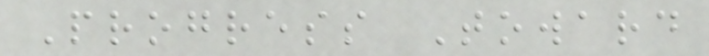Progress Toward
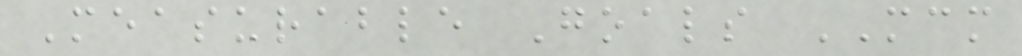Measurable Goals MCM
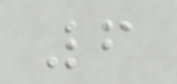6
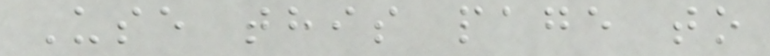Use this page to
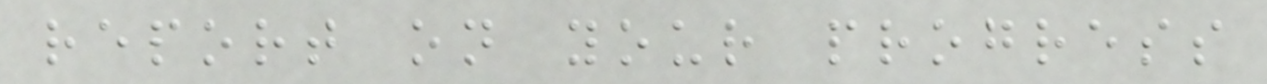report on your progress
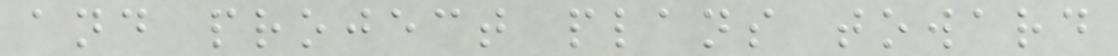and project plans toward
